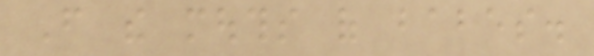From the mouths of babes.
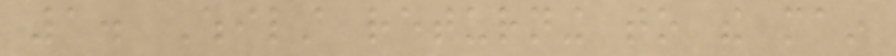1. Whilst returning to the main
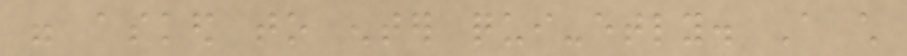were asked to enter qui-etly. A child
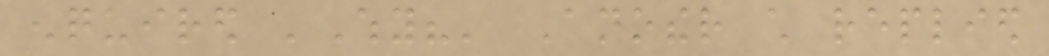enquired 'Why?' Another child replied
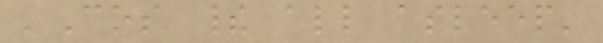'Cos their all asleep'
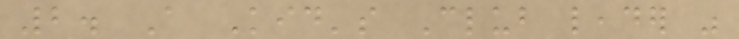2. A Kid's Club leader was
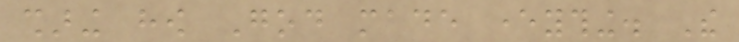sharing how God made everything. The
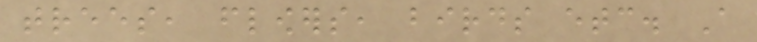trees, flowers, birds etc. A
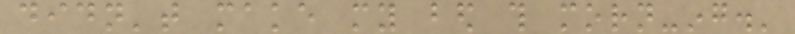didn't make my bed this morn-ing.'
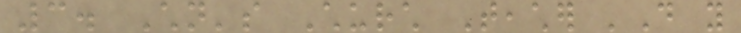3. Children's Church Teacher 'Do you
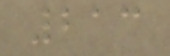213
